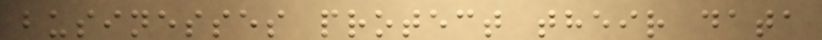businesses protect their data
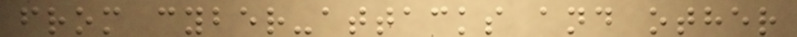from cyber-attacks and other
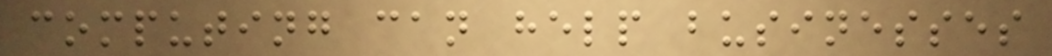computing can help businesses
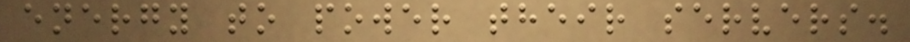energy to power their servers.
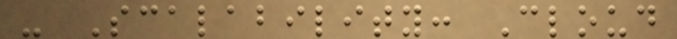- Scalability: Cloud
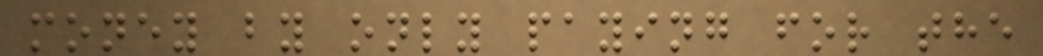money by only paying for the
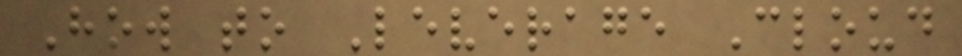How to Leverage Cloud
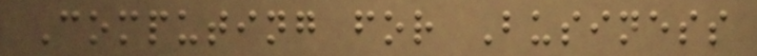Computing for Business
